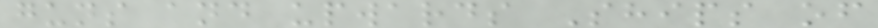guns and upwards Ships of
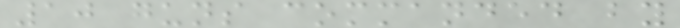10 guns commanded by
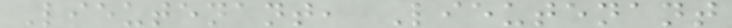Lieutenant, Lieutenant
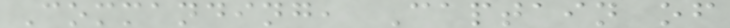Commanding, Captain of
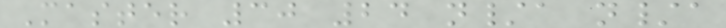Master 30 24 n/a n/a
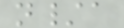n/a
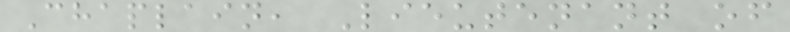Chaplain, Lieutenant of
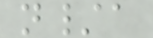n/a
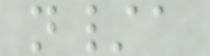n/a
